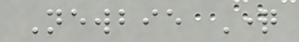Newbie Question
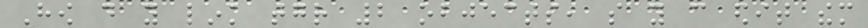How do you link together 2 objects, so you can edit them
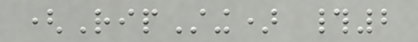(RipSting) #2
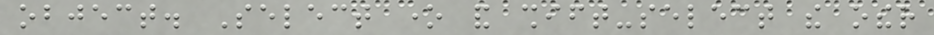object. Select one and shift-select the other
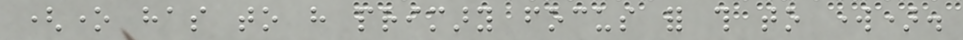(one has to have primary focus for this to work).
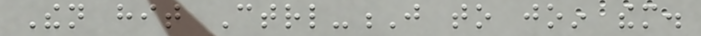Then hit Ctrl-J to join them.
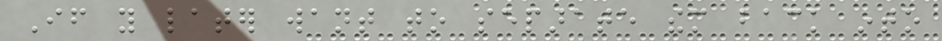If you later want to separate them back into
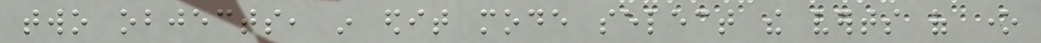two objects, in edit mode select the verts of one
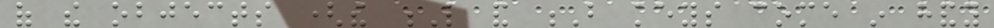of the objects (the L and B keys come in handy
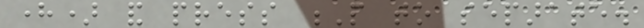here) and press P to separate.
